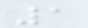1
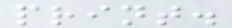print.
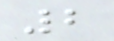2
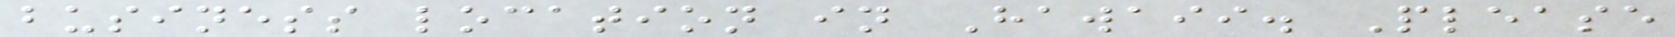business location in Hawaii. Please
